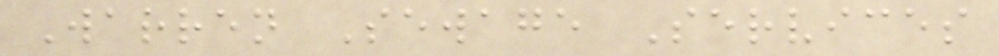Warren Sewage Services
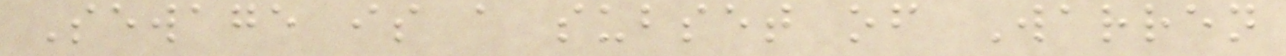Sewage is a subset of Warren
